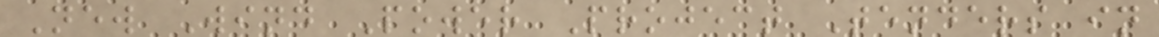New Wind Power Project Tenders in
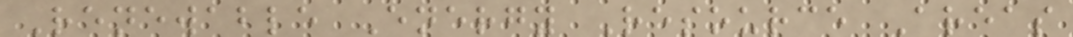Renewable Energy Resource Areas
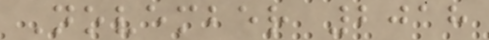November 2018
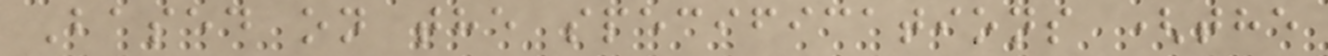Based on the specifications (the
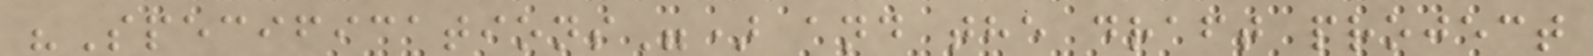"Specifications") and the draft project
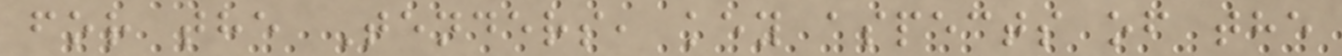for the Tenders, key aspects of the
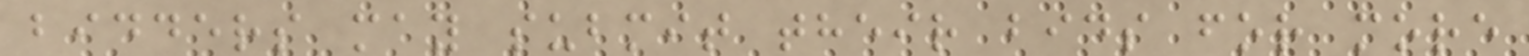bidders may submit their bids for more
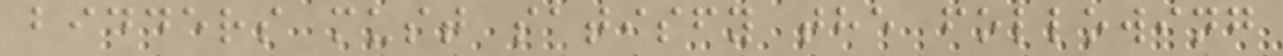bidders must satisfy the following
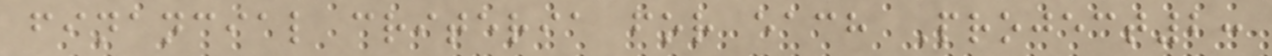financial criteria for each Project2:
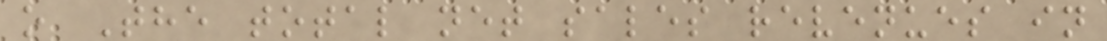o The total net sales revenues in
